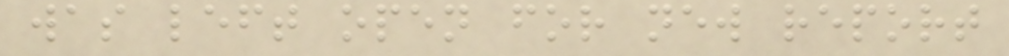was left open for new report
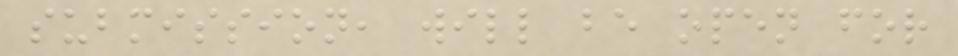submission, will be open for
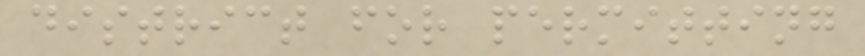district for permitting
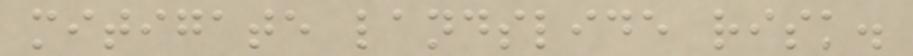mitigate landslide risk.
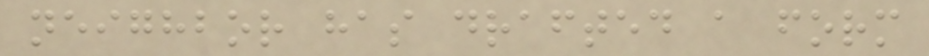neighbor has drafted a form
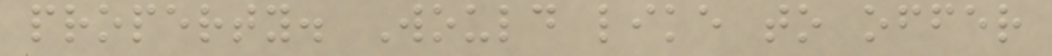property. Would like to offer
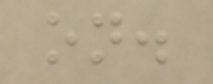on.
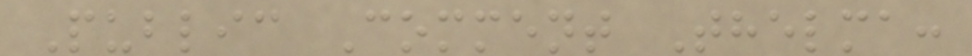Public Comment Thelma:
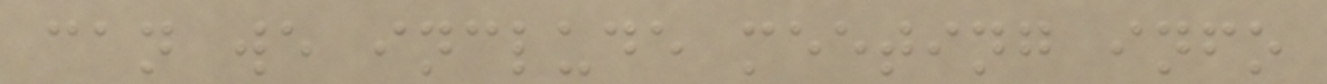can we include meeting info
